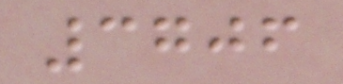3706
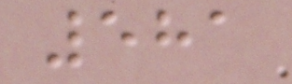581
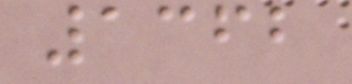1362
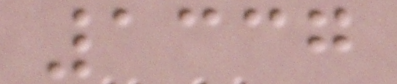1337
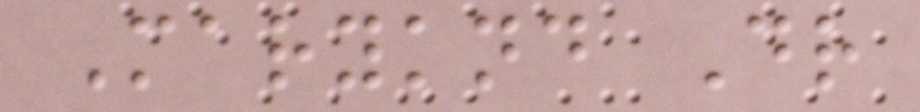Maryknd Dr
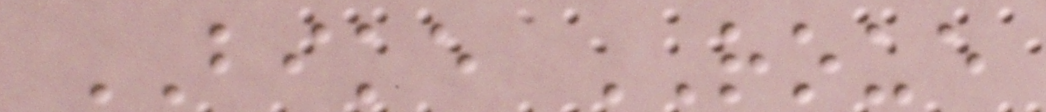BIKE ROUE
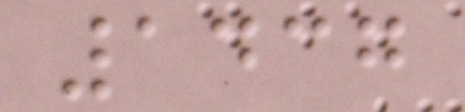1437
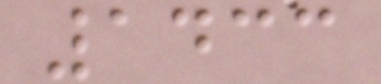1433
